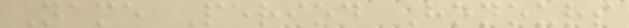Name Period Honours
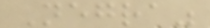Negra"
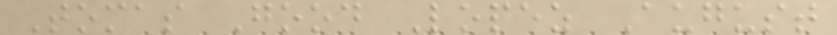Tomas Good Lopez August
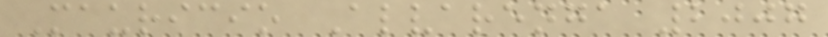Mauricio Alvarenga 2007
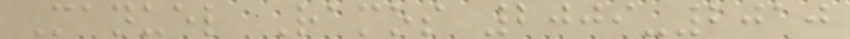Manuel Ramos 2009-2010
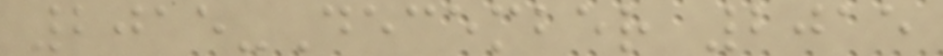2015-December 2015
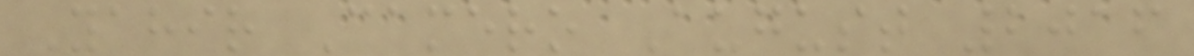Yahir Camero August 2016
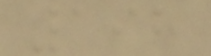198
